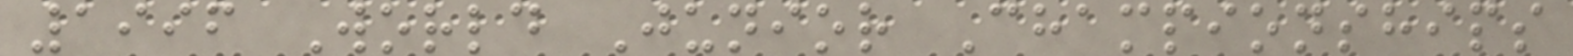1996 World Junior Championships
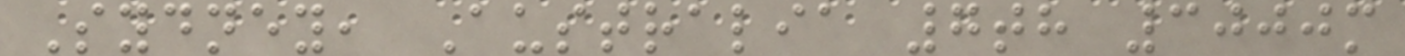Sydney, Australia 7th 3000m
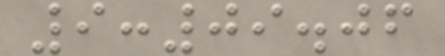9:09.06
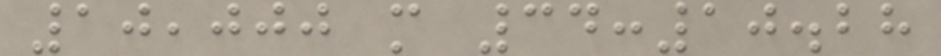10,000 m 34:10.28
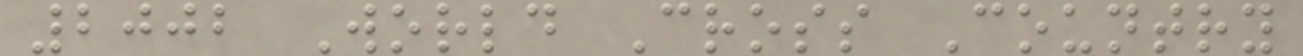2002 World Cross Country
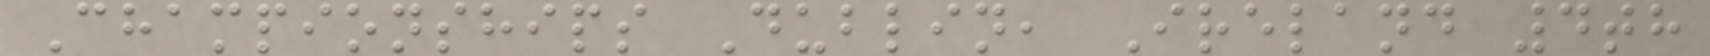Championships Dublin, Ireland 4th
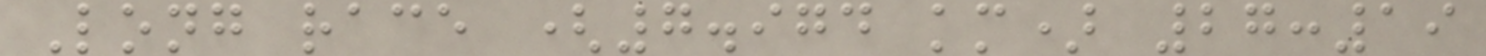Long race (7.974 km) 27:19
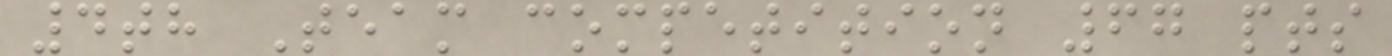4th Team competition 67 pts
